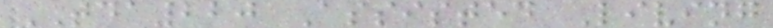TDA220 Assisted Living
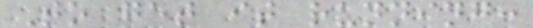To get it running:
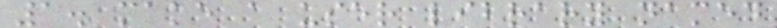1. make a user library named
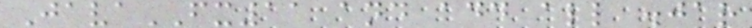JavaFX11 and add all .jar
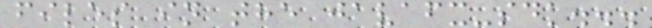files in the javafx-sdk...
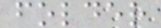folder
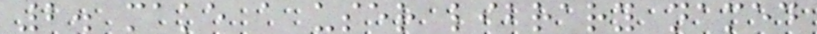2. make a user library named
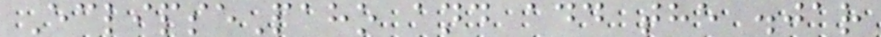EclipsePaho and add the .jar
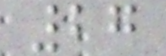27
